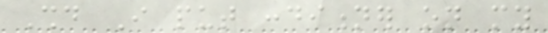Should I put conditioner on my
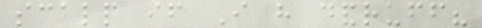scalp if I have dandruff?
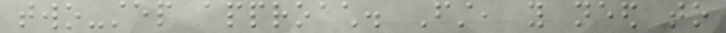two-step approach. First, you need to
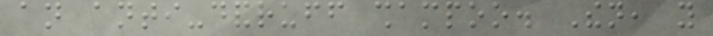an anti-dandruff shampoo. Then, you
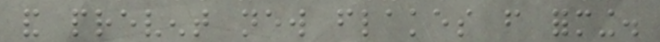and prevent new flakes from forming.
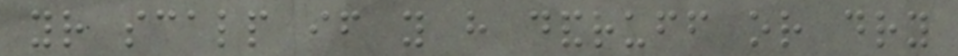your scalp if you have dandruff or dry
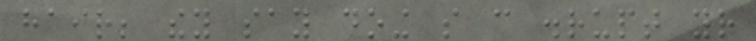hair; they say doing so can disrupt your
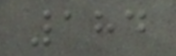184
